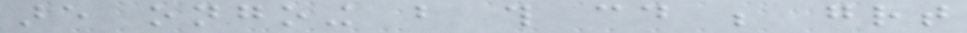are ongoing but this could be great
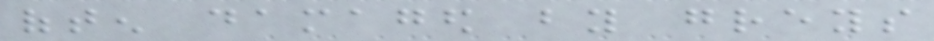often damaged by greys
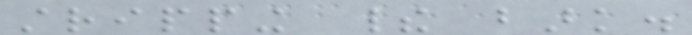stripping their bark.
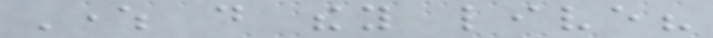Where do they live?
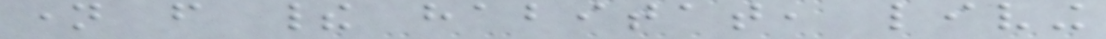name from their habitat, living
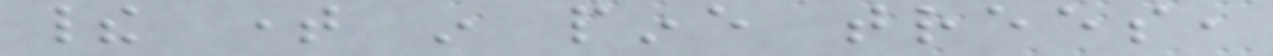their time in pine trees,
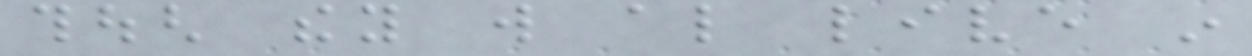though they will also live in
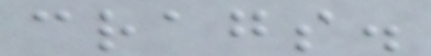crags.
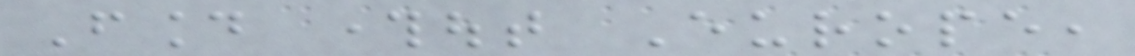Found throughout Europe,
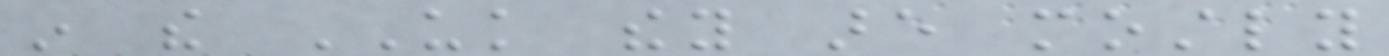in the UK they are mostly
